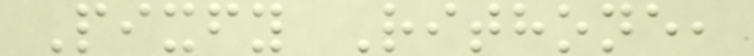Pixfy Rithone,
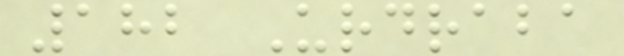182 Urdraba
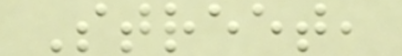Street,
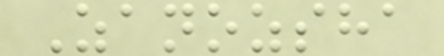Zanozsha
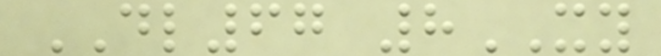DL67 8XY
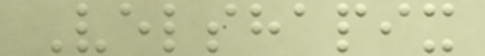Velshapix
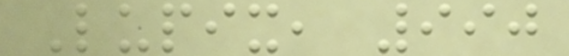Lupix, 990
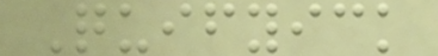Quifyick
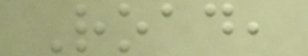Road,
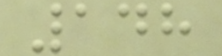148
